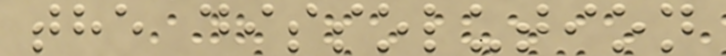the dissolution
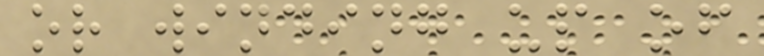or winding up of
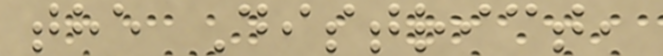the District,
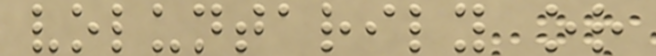voluntarily or
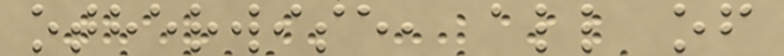otherwise, all of
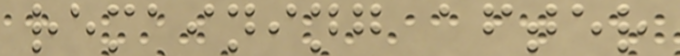remaining after
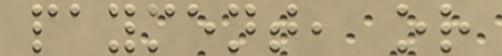payment, or
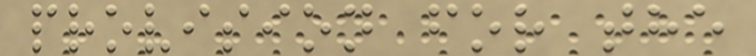provision for the
